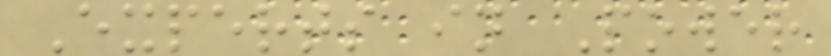Experts in Power
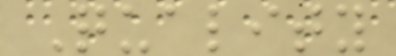Quality
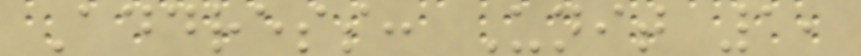Address: Unit 1,
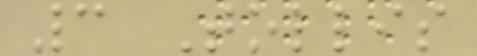3 Tollis
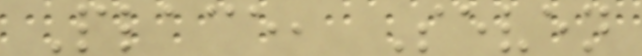Place, Seven
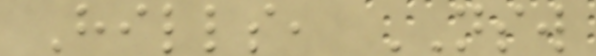Hills, NSW
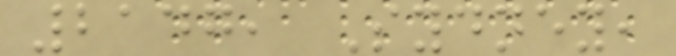2147, Sydney,
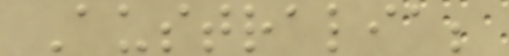Australia;
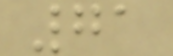71
